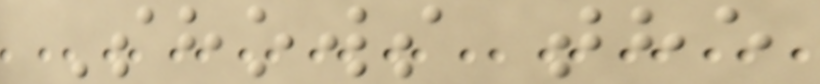Shows the
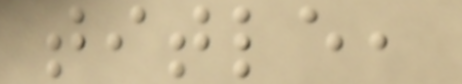title,
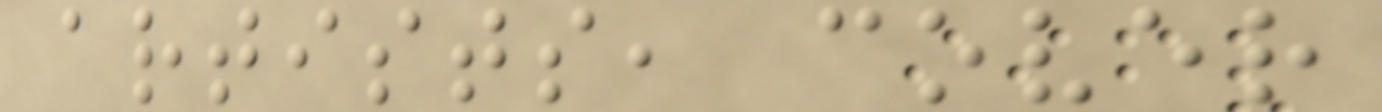artists, cover
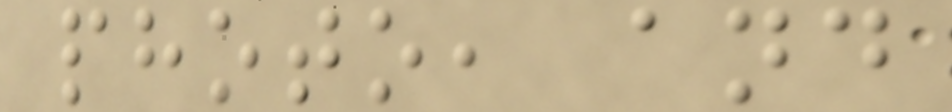photo, and
